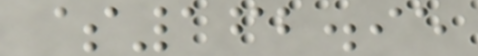$162.95
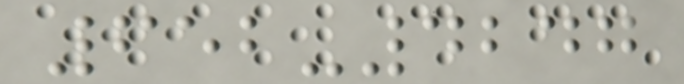652-4247
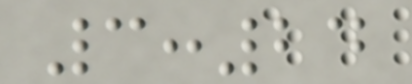3:24
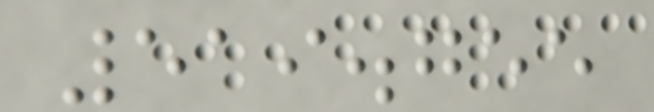519.755
